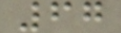67
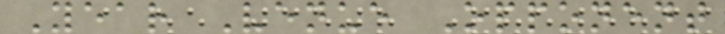Year Venue Opponent
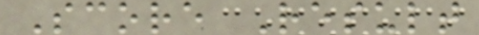Score Result
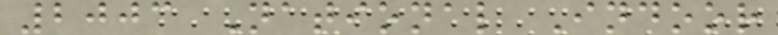2003 National Indoor
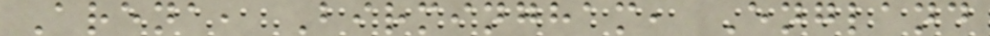Arena, Birmingham, England
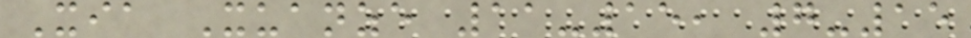Xia Xuanze 11-15, 7-15
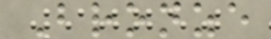Bronze
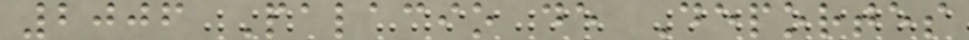2006 Palacio de Deportes
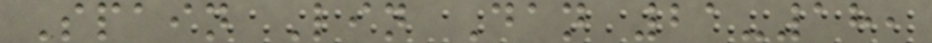Spain Lin Dan 21-18,
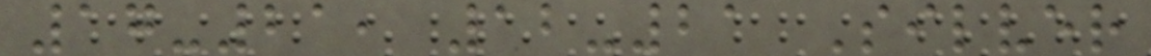17-21, 12-21 Silver
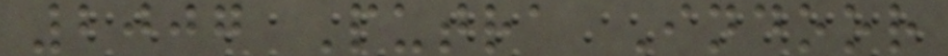2007 Putra Indoor
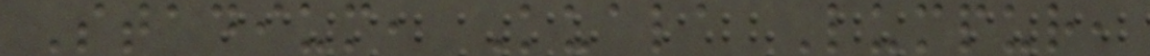Stadium, Kuala Lumpur,
